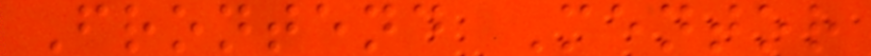Frontend Mentor
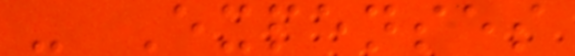- Expenses
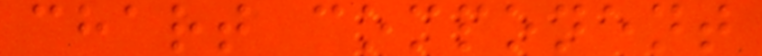chart component
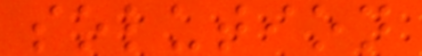solution
